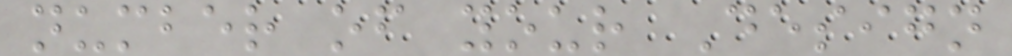number of your Design
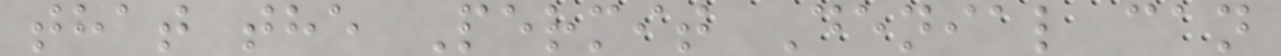that the Permit Denial can
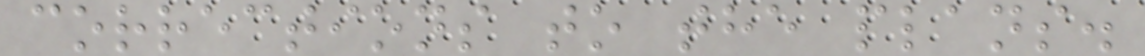corrections to the plans.
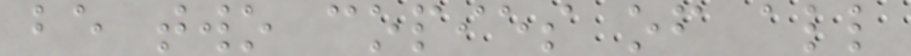be two copies of all
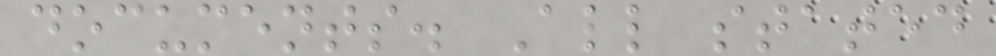documents. All stated
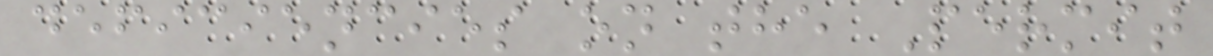deficiencies on the Permit
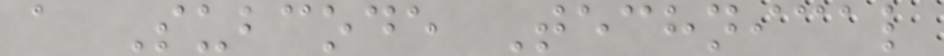a Subcode Technical
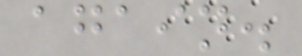again.
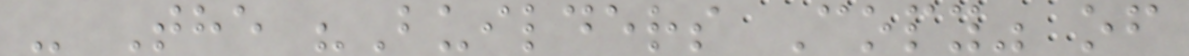- The "Builders Copy" of
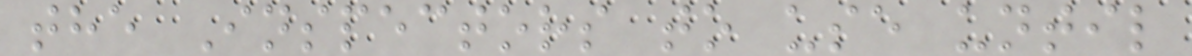the Inspectors to use until
